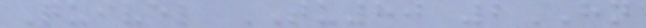Quivel TU80 2HN
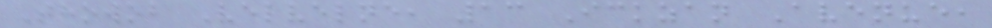Thowob Velvelne, 13 Ickzan Avenue,
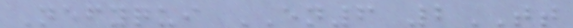Nefyqui EN6 2TT
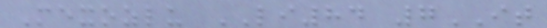Mexozlu LI84 7IT
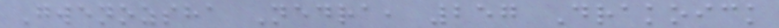Gwenozsha Nedra, 257 Drakoick
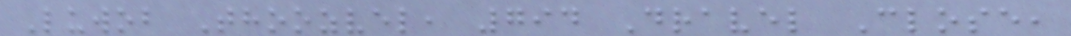Luwob Thoozvel, 794 Dravel Close,
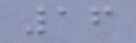16
